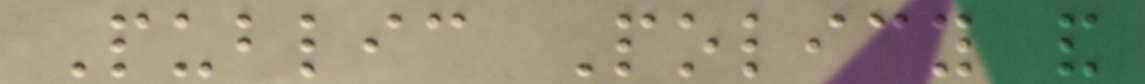Public Policy and
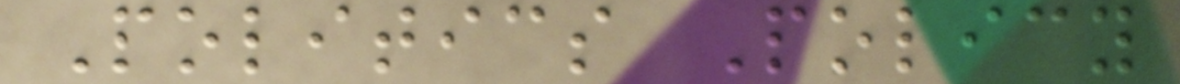Politics Policy
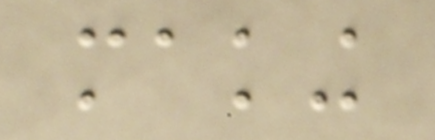making
